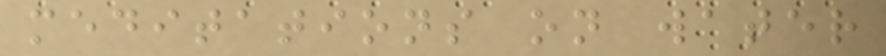meditations on water
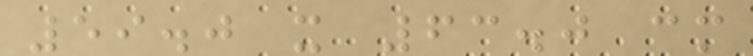59.0 x 63.0 cm
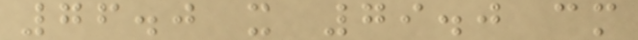76.0 x 79.0 cm
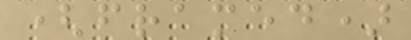(framed)
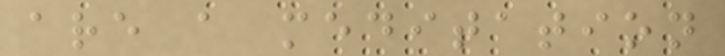are a meditation
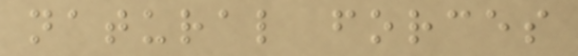natural forces
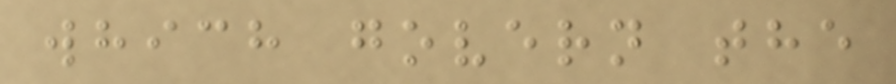which govern the
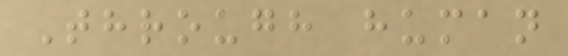Through human
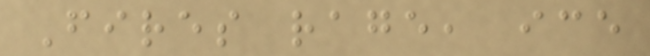Fires rage, ice
